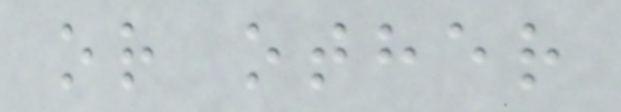or other
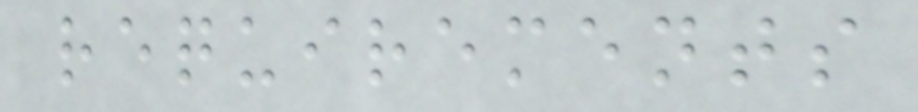requirements
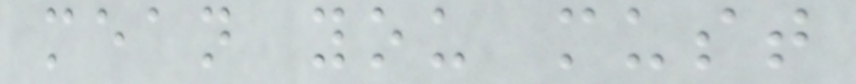mean you must
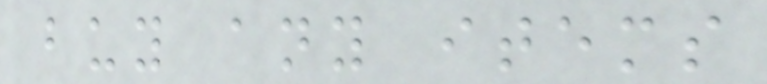buy any items
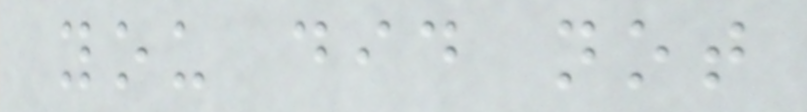you did not
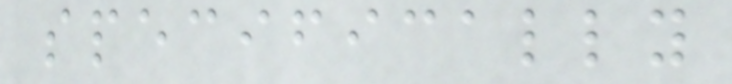specifically
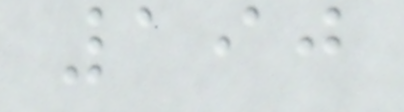190
